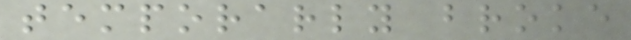temporarly broke
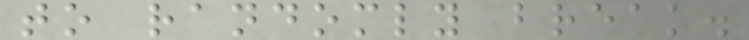to randomly break.
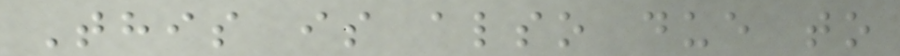This is also due to
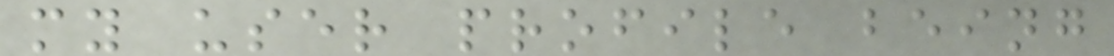my user profile being
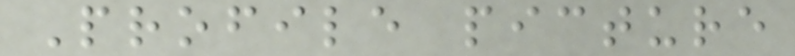Profile picture
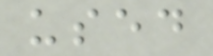used
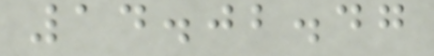14.02.47
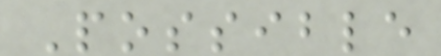Possible
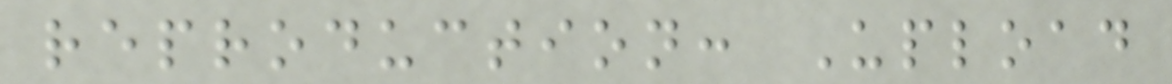reproduction: Upload
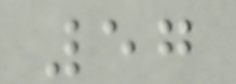57
